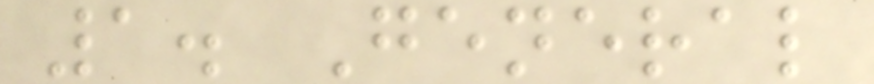1. General
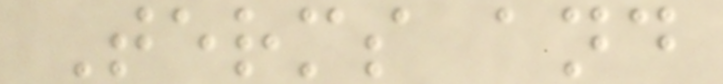Terms and
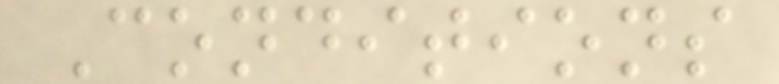Conditions
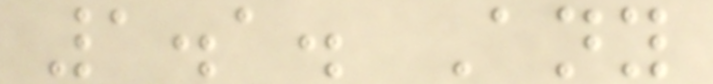1.1. Any
